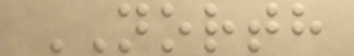NORTH
